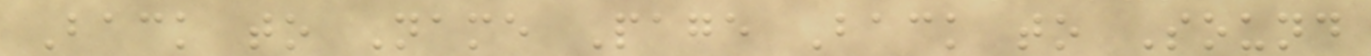Back to Name Page Back to Sound
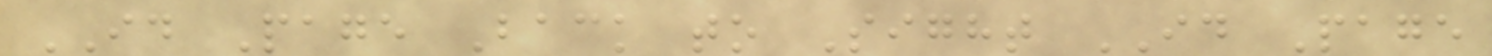ID Page Back to Sight ID Page
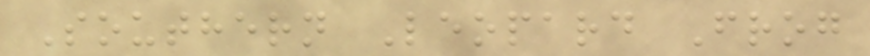Southern Leopard Frog
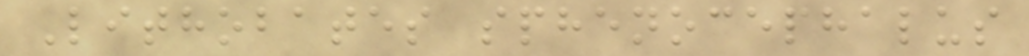Lithobates sphenocephalus
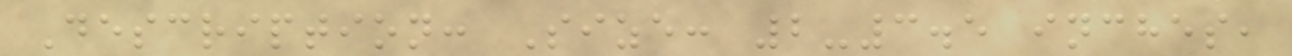Description: Size: 2-3.5 inches,
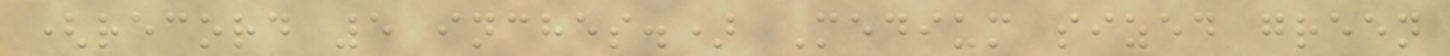(record 5 inches.) Medium sized green
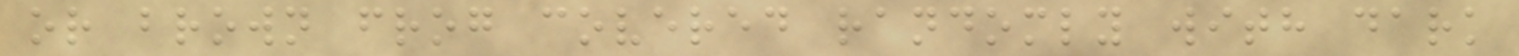or brown frog covered randomly with dark
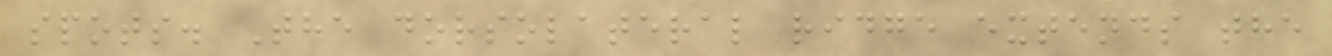spots. The dorsolateral ridge extends the
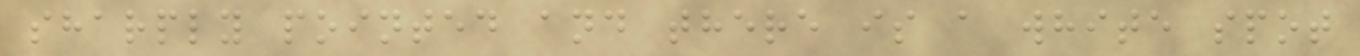sharply pointed and there is a white spot
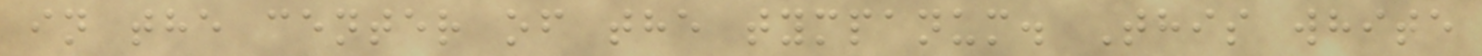in the center of the tympanum. This white
